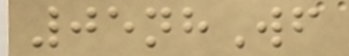05nhWf
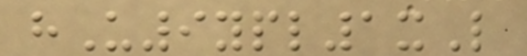hU9ypl1xL
